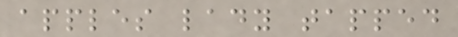apples lady tapped
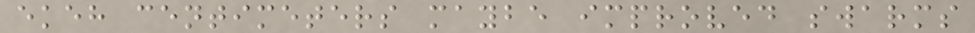ekeh centimeters maybe improved swarms
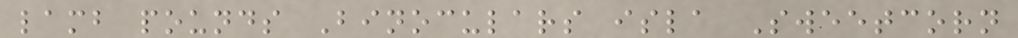lamb pounds Binoculars isla Sweetcorn
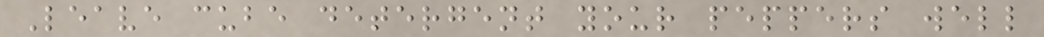Leave cube detergent your peppers well
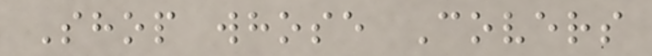Shop whose Covers
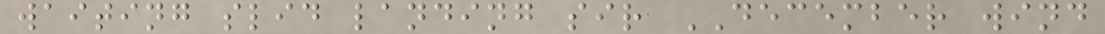waiting slid landing sir DECEMBER wind
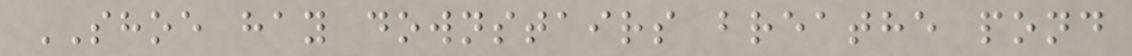SHOE hay downstairs breathe pond
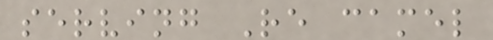serving Re camel
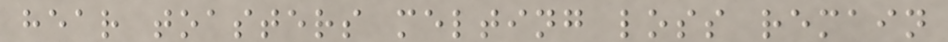hear toasters melting loss remain
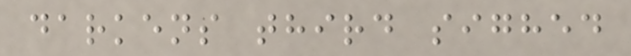darkens third sighed
